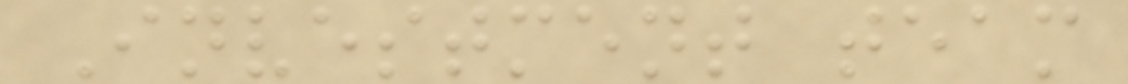Investment team
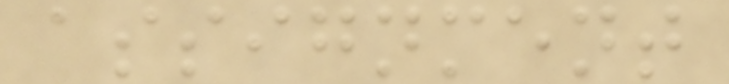assignment
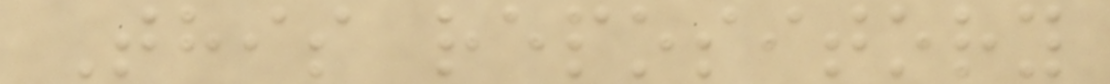This repository
